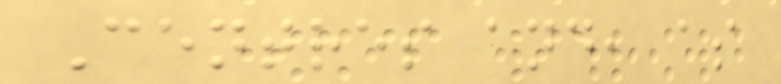Centres and, as
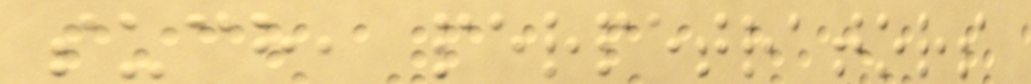such, perpetrators
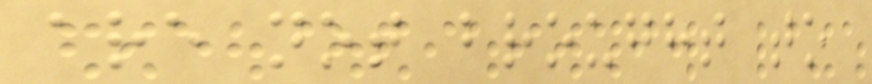are not brought to
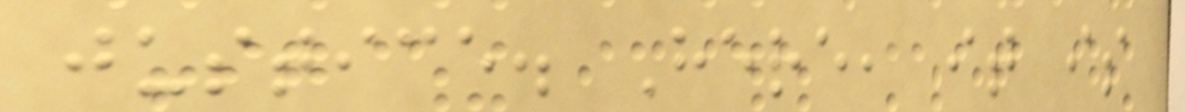justice. Here, it is
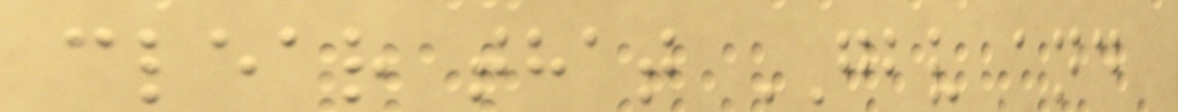clear that GBV and
